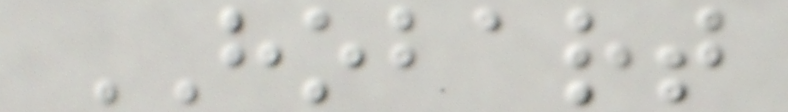HOBART
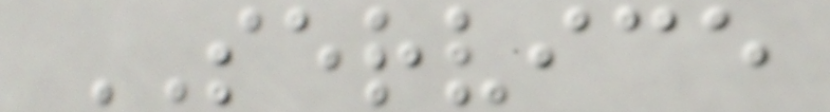SERVICE
